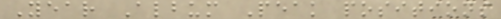Year Album Peak positions
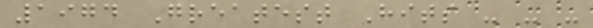1974 Greatest Hits - - -
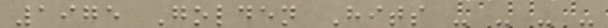1975 Golden Hits - - - -
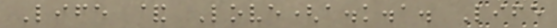Life & Love(a.k.a. Life
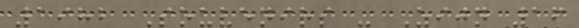1982 Souvenirs - Zijn 16
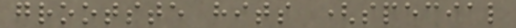grootste hits (special
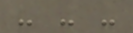- - -
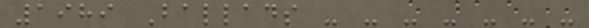1989 Ballads - - - - - - -
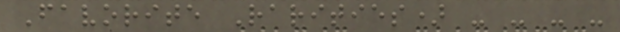Favorite Rarities) - - - -
